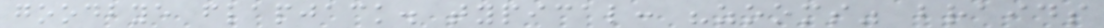goodbye flapjack. typical: "zooms" braids
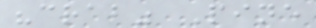"crab" Pine
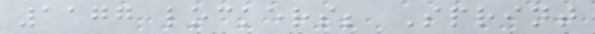1177 lockers; Sprint
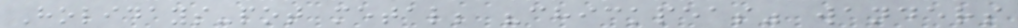Holidays-pot metal; "chickpeas" wanders
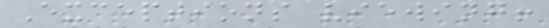Exceptions viewing!
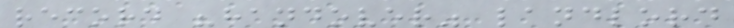record "handover" landlord
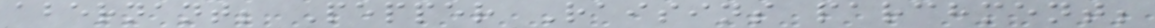abernant; Pepper Raisins parchment;
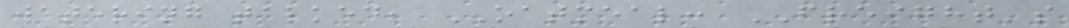watering talked, OATMEAL: FREIGHT's
